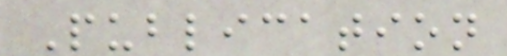Publication
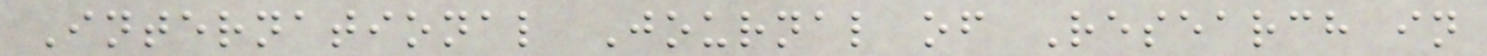International Journal of Research in
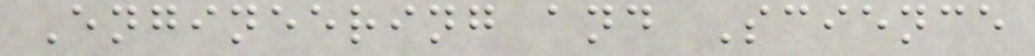Engineering and Science
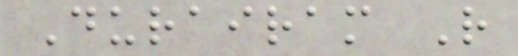Durairam R
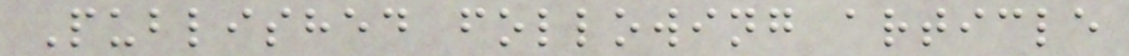Published following article
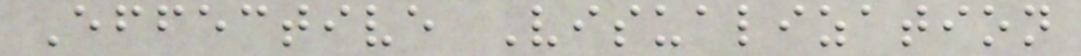Effective Visualization
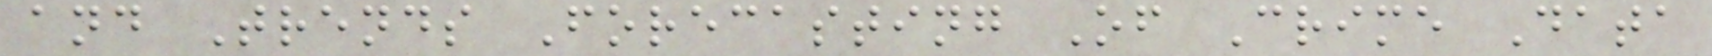and Trends Forecasting Of Crime Data
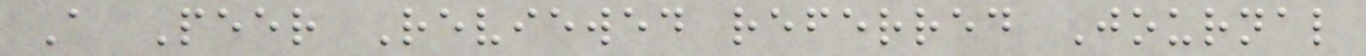A Peer Reviewed referred Journal
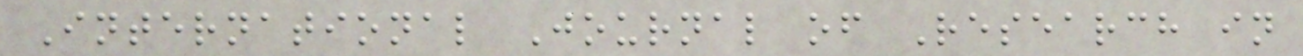International Journal of Research in
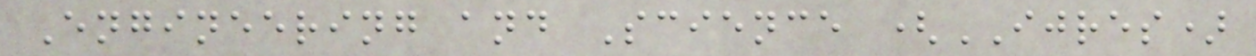Engineering and Science (IJRES)
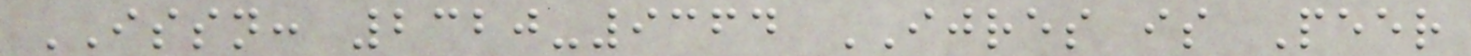ISSN: 2320-9364 IJRES is Peer
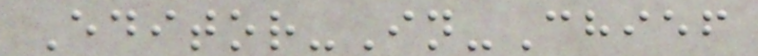Editor-In-Chief
